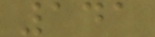141
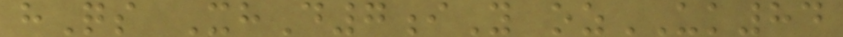hQs XhD7iY ozUK84
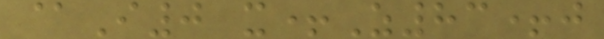@I0 x+Z83+j
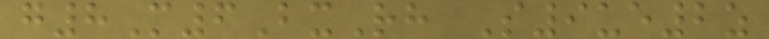g8M6BxRh S9ue2z
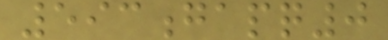593gapq0
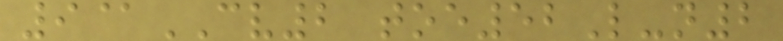9@CV2 toe52L-n2
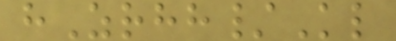hZrhh/Kl
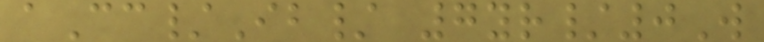aCc/Ib/ 7yr/0W
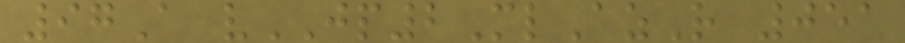97A vJP2MlAzR 051
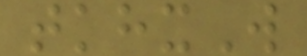tkhxW
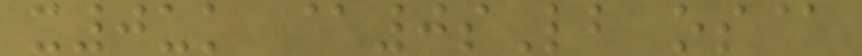x0uk @0sLb os@
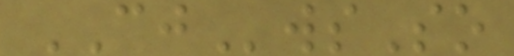CJwsSo
